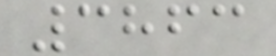3863
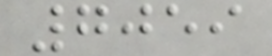7059
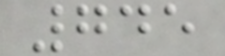745
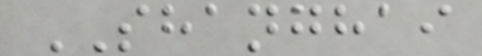SHANGHAI
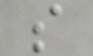s
